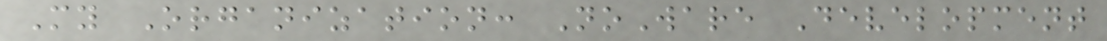My Organization: NoWare Development
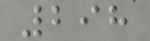298
